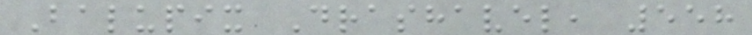Balupix Drashavel, 558
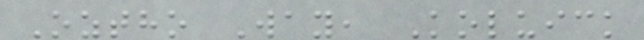Oztho Way, Koluick
